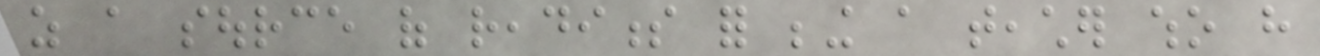as a source of readiness for being a teacher who have
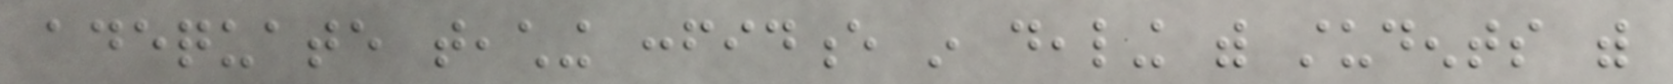adequate teaching confidence in dealing with students with
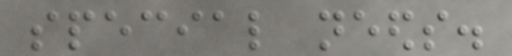special needs.
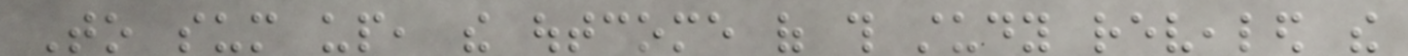To sum up, the outcome of this study revealed the
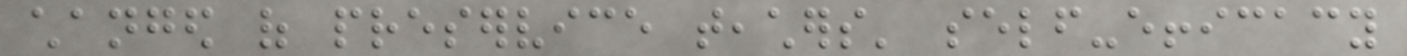changed of preservice teachers' self-efficacy
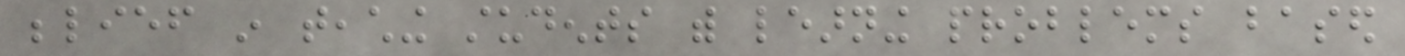belief in teaching students with learning problems based
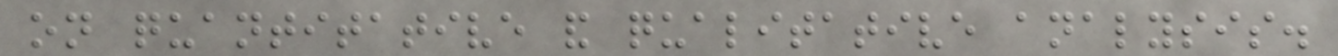on quantitative and qualitative analysis.
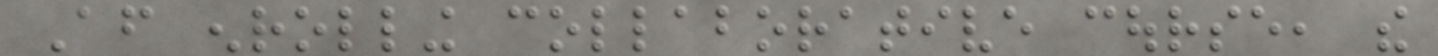After enrolling collaborative course, the
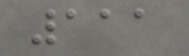111
